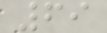69
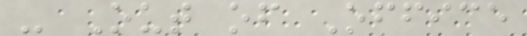- Out of Office
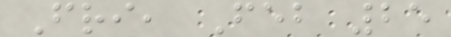Fri, Feb 25
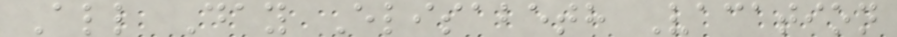All Day Elisabeth Vacation
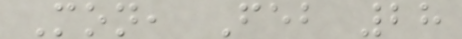Mon, Feb 28
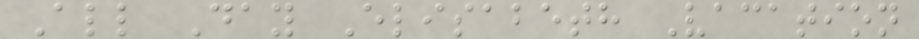All Day Elisabeth Vacation
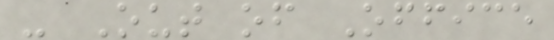- Out of Office
